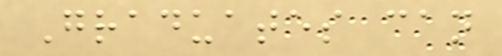Graduates can
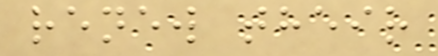renew their
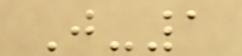J-1
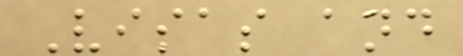Visas and
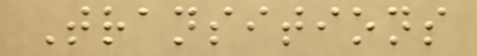Transitions
